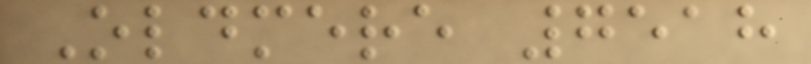Oldmere 7518
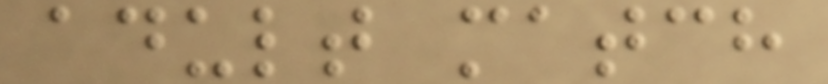adult match
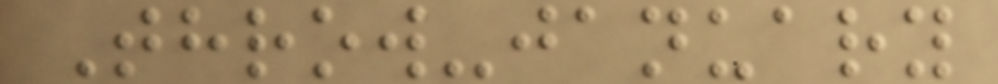Throw-january
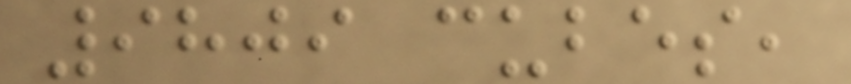9809 cubes,
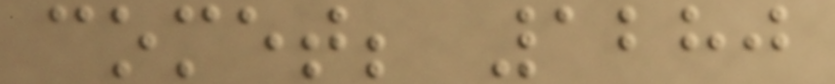comet; 1280
